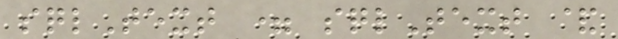sqlText = sqlText &
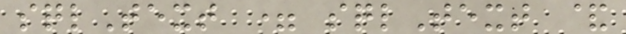sqlText = sqlText &
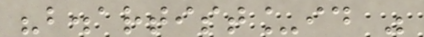"b.artist_id "
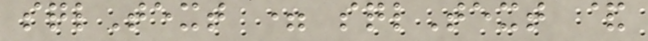sqlText = sqlText &
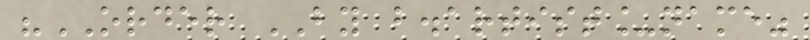"ORDER BY b.artist_name"
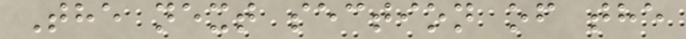The next section of the
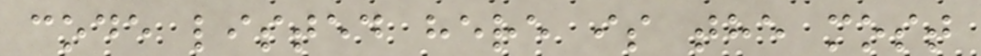code listed here is the most
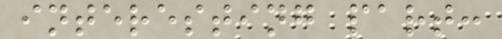interesting part:
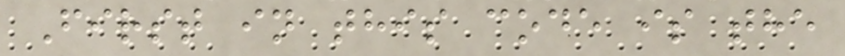First in this code is the
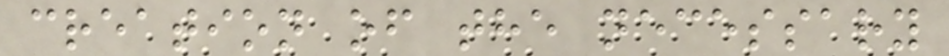creation of the necessary
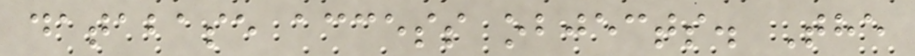database access objects. The
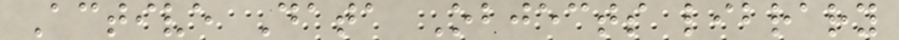Active Data Objects library
